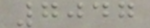7047
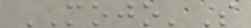MOJO'S
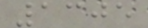1305
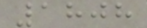1808
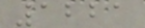1221
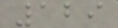129
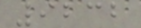9232
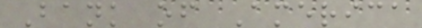Bank of America
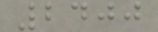2400
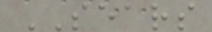SEARS
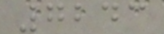7243
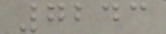7243
